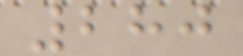280
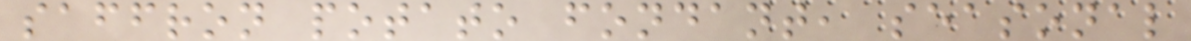saffron potato fondant, seasonal
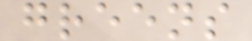greens
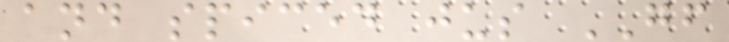and spiced jus GF
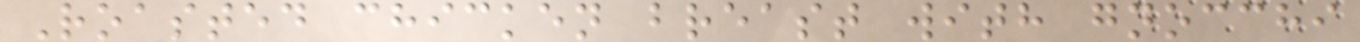Roasted chicken breast with gnocchi
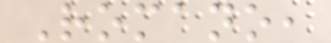Romano,
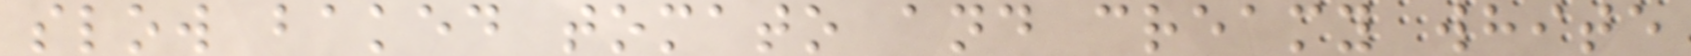slow baked tomato and creamy white
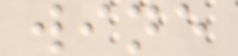wine
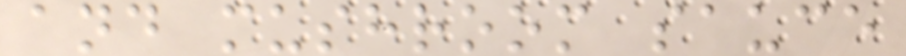and mushroom sauce
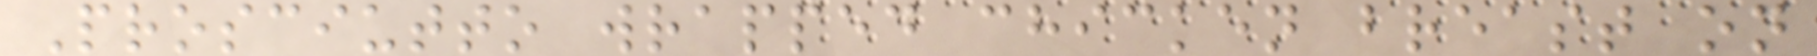Prosciutto wrapped chicken breast on
